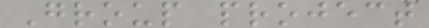Group project
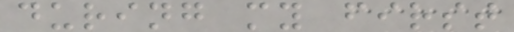during my first
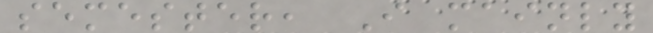semester, I mainly
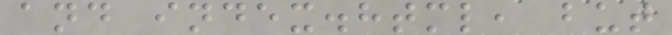and index.html, but
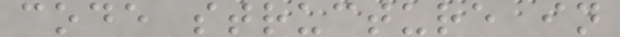code structure in
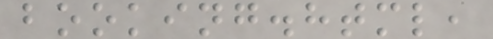booking.html,
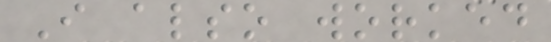I also worked
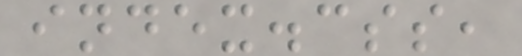index.css,
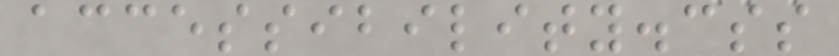accessibility.css
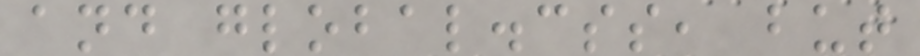and global.css, but
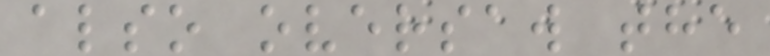also oversaw the
